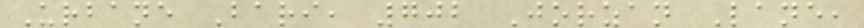Urbane Bari, 702 Jorzan Lane,
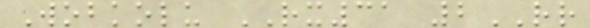Wobkolu RX31 2RR
